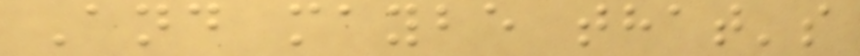And maybe that's
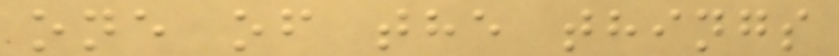one of the things
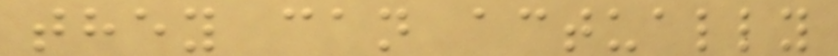they can actually
